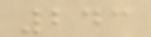243
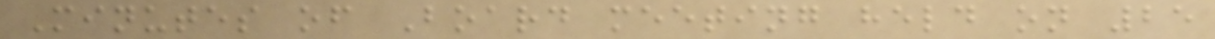Minutes of Board meeting held on 25
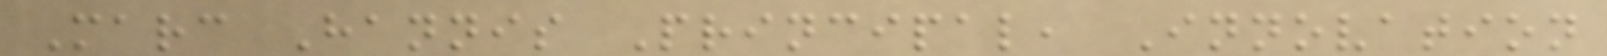Marc Hannis Principal, Innovation
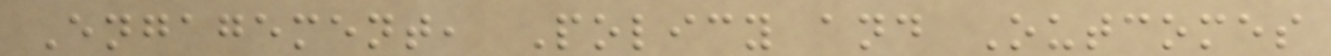Engagement, Policy and Outcomes
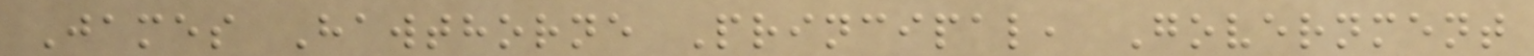James Hawthorne Principal, Government
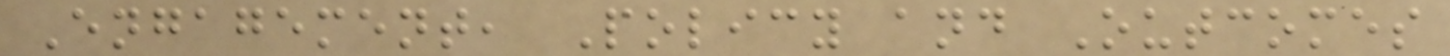Engagement, Policy and Outcomes
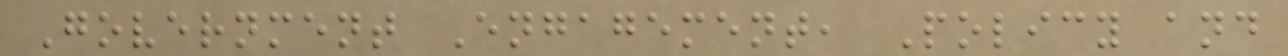Government Engagement, Policy and
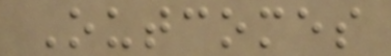Outcomes
